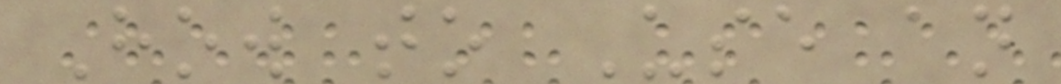How to Use an
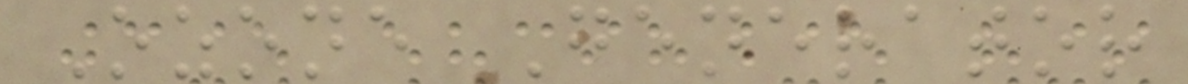Ozone Generator
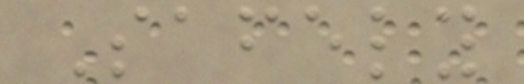Safely
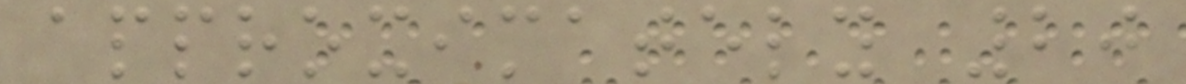approximately 20
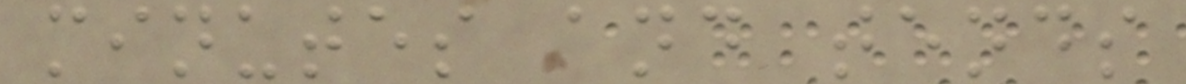minutes and tends
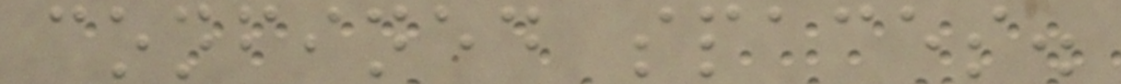confined spaces.
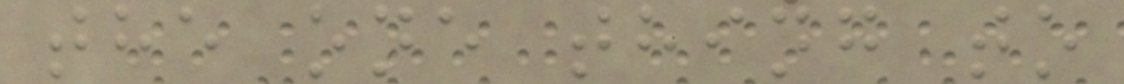the one thing to
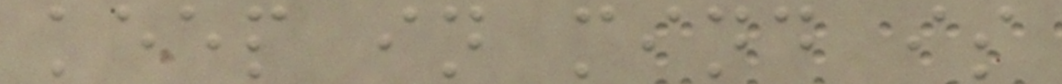keep in mind is
